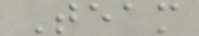Team
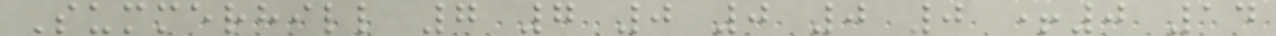Summerhill 7 7 0 0 0 0 +0 14
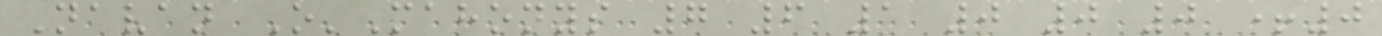Navan O'Mahonys 7 6 1 0 0 0 +0
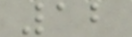12
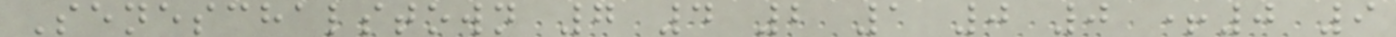Seneschalstown 7 4 2 1 0 0 +0 9
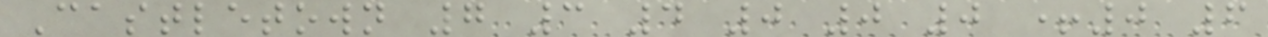Castletown 7 3 4 0 0 0 +0 6
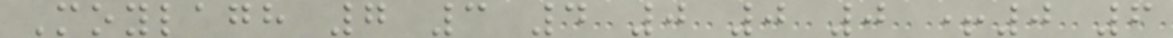Moylagh 7 3 4 0 0 0 +0 6
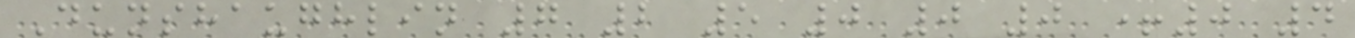Dunshaughlin 7 2 5 0 0 0 +0 4
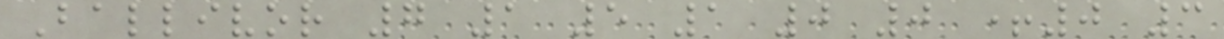Ballivor 7 1 5 1 0 0 +0 3
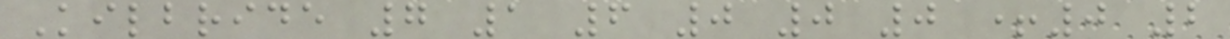Kilbride 7 1 6 0 0 0 +0 2
